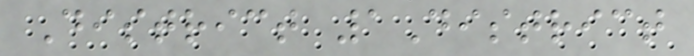District 1District
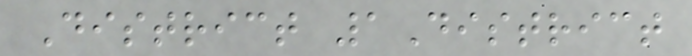District 1District
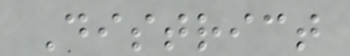District
